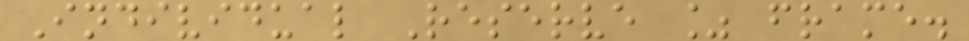Individual Reserve % frame.
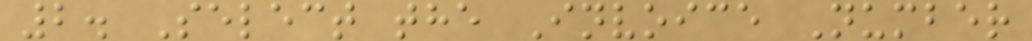2. Select the Invoice Number
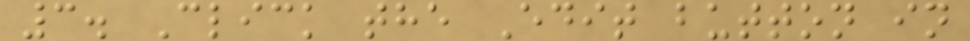3. Click the Edit button in
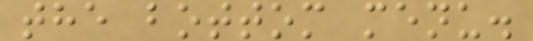the bottom menu.
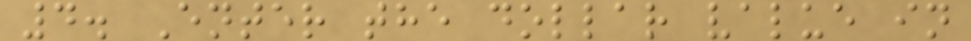4. Enter the dollar value in
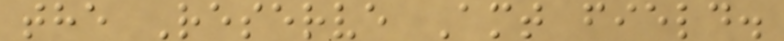the Reserve Amt field.
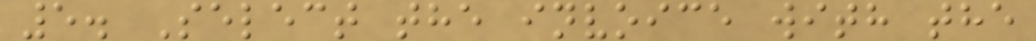5. Select the invoice with the
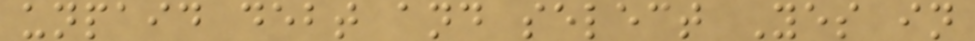unpaid debt and select Yes in
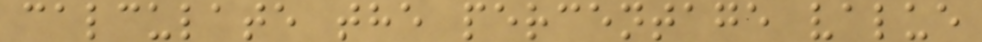calculate the percentage value
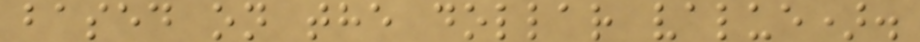based on the dollar value).
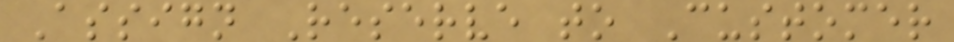Assign Reserve to Customer
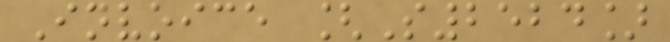Invoice [S2524]
